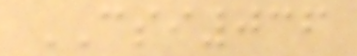CSI036
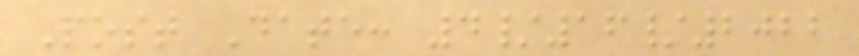Post Date: 4/16/2022
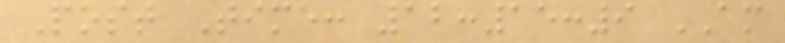Post Time: 12:15:9 AM
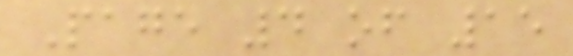Page 4 of 15
